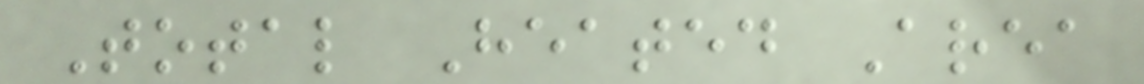Total Heated Area
